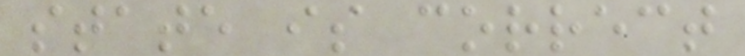state is correct
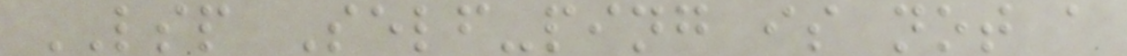LSP Self-ping is not a
